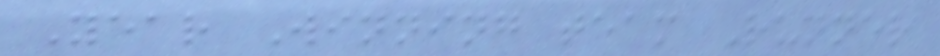Year Winning team Runner
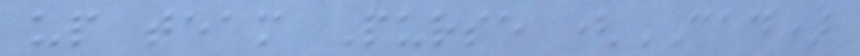up team Purse (CAD)
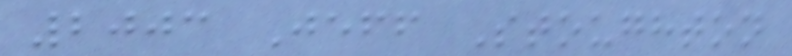2003 Jeff Stoughton
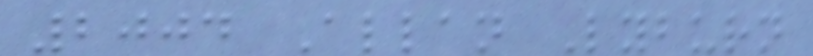2004 Allan Lyburn
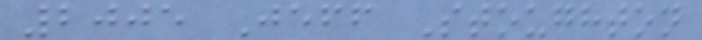2005 Jeff Stoughton
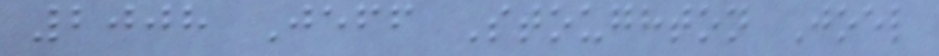2008 Jeff Stoughton Joel
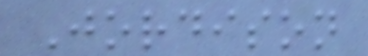Jordison
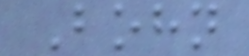Bohn
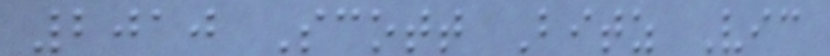2010 Scott Bitz Vic
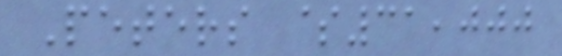Peters $31,000
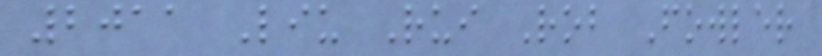2011 Liu Rui Rob Fowler
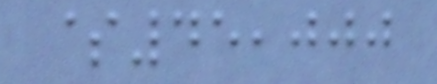$45,000
